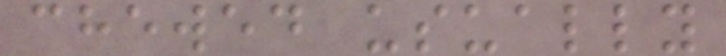chewed usually
